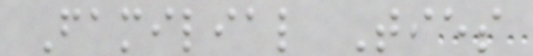Familial Ties
